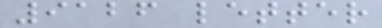9126 letter
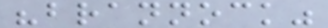"brannock"
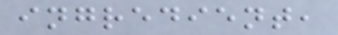ingredient,
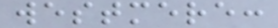westmere:
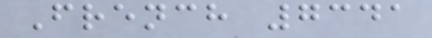French 7341
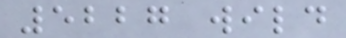5227 wild
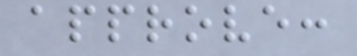approve:
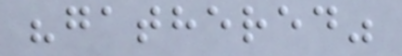"gathered"
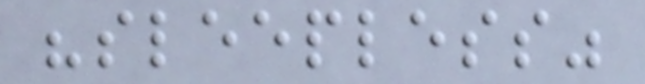"sleepless"
